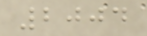2004
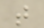t
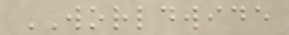WORLDWIDE
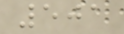501
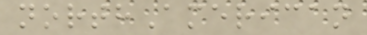northAmerican
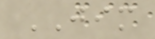JIM
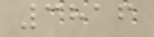3816
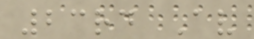23rd Av
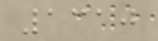1310
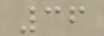36
